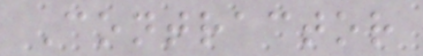Contractor
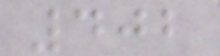402
